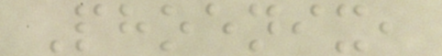Phoenix,
